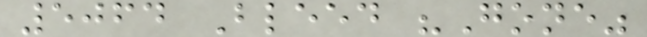5064 Bleed "Gone"
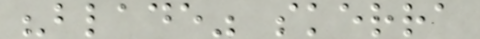"blade" skerra
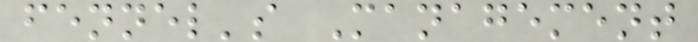fennel's Management
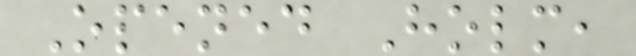Opened Holm,
